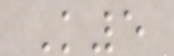K5
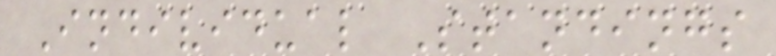Individual Standings
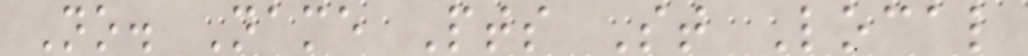No. Name Pts St Local
